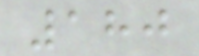180
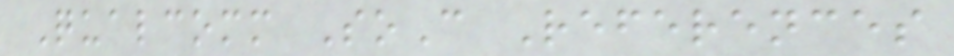Qualcomm SoC References
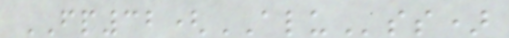FP32(ALUss)
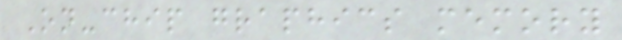On-chip graphics memory
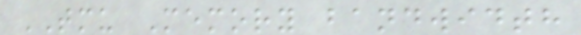TMU Memory bandwidth
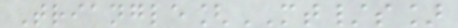Triangle[MT/s]
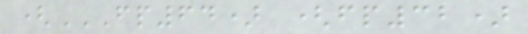(FP64) (FP32)
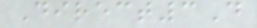Direct3D
